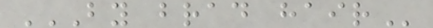BY BRAD HAIR
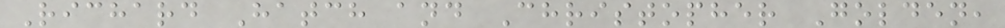Richard Hatch and Christopher Golden,
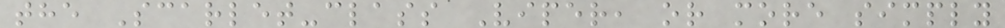the Scarlet-class Viper, or more simply
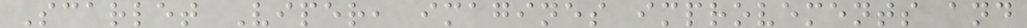Scarlet Viper, imagines improvements and
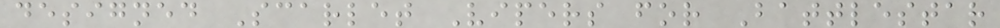designed Scarlet Vipers for Battlestar
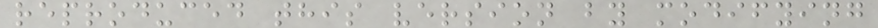reproduced this version by modifying
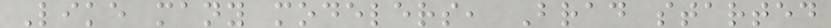Like many modelers, Brad started
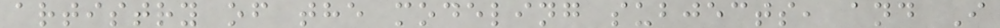artistry of the modeling subjects, and I
